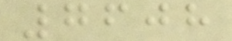7608
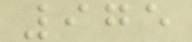975
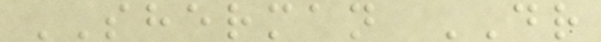SHERMAN DR
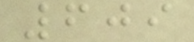609
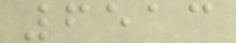6513
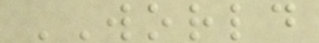WORLD
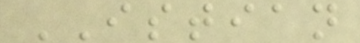ISTIAN
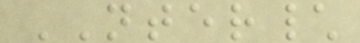NTER\
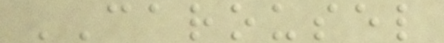CAROUSEL
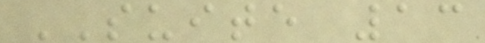SUITE 13
